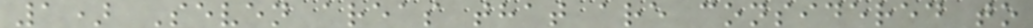1) Seven areas that are considered to
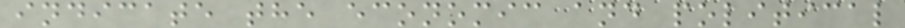indicate the economic and political
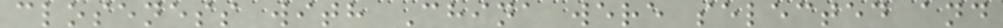closeness with China were selected and
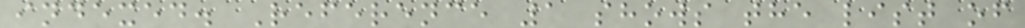indexed. Reference 1 shows the list of
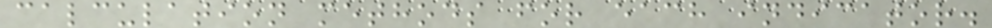calculation methods for each indicator.
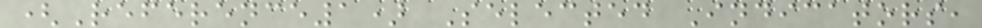(Reference1) Selected Indicators,
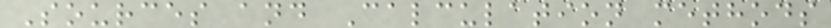Sources and Calculation methods
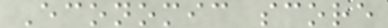Economic score
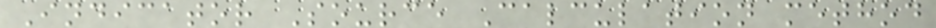Indicator Source Calculation method
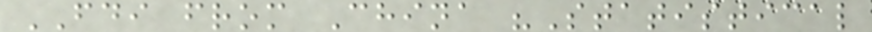FDI from China "Statistical
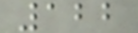122
